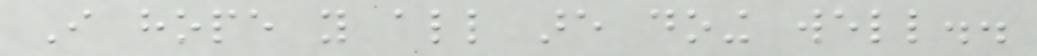I hope you all are doing well..
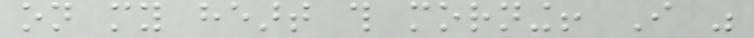on my heart this morning! I was
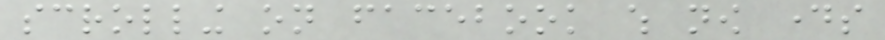scrolling on facebook which now days
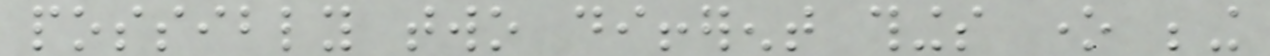possibly two different things one being
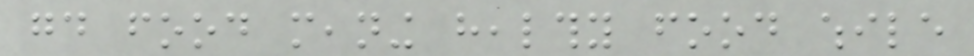good food meaning healthy food while
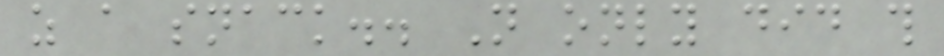as a snack.. Not only did this
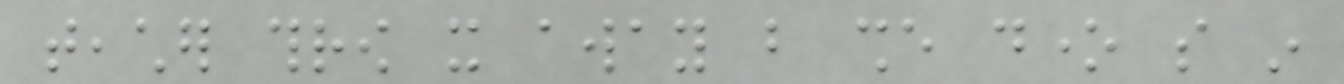teacher throw it away but she done so in
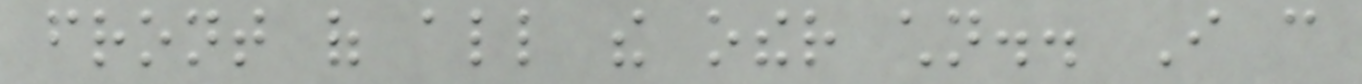front of all the other children.. I can
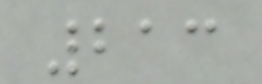213
